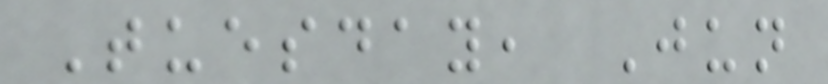Tuesday, Jun
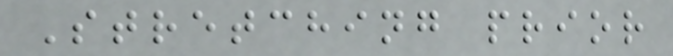Stretching prior
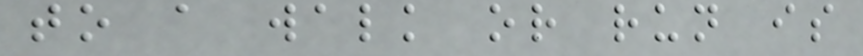to a walk or run is
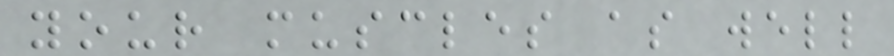your muscles as well
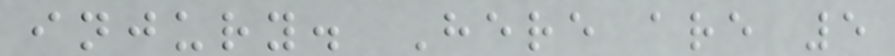injury. Here are 5
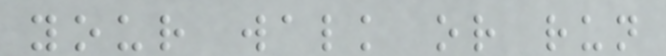your walk or run
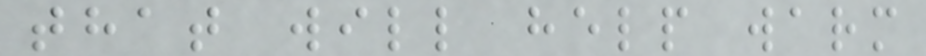that will help warm
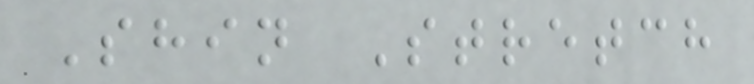Shin Stretch
